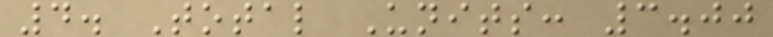4. Total Units: 3.00
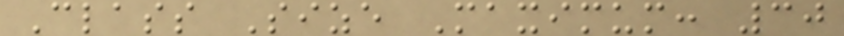Class Size Maximum: 30
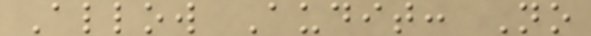Allow Audit: No
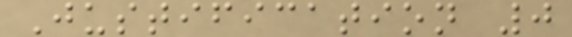Justification 0
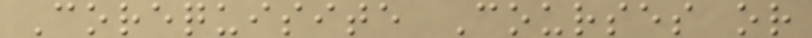Corequisite Courses or
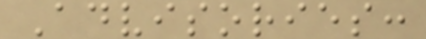Advisories:
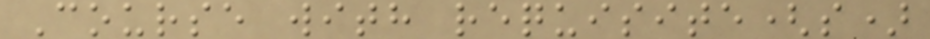Course with requisite(s)
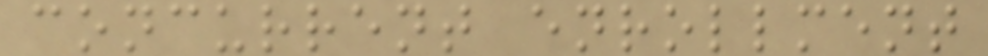concurrent enrollment
